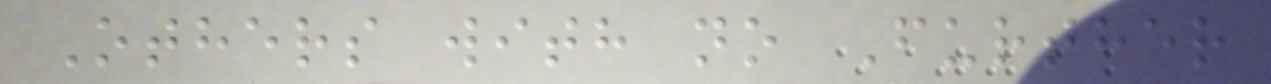Others with no Further
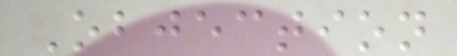Objection
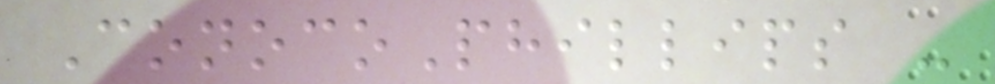ConocoPhillips -
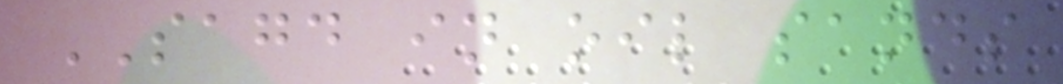SAGD in oil sands
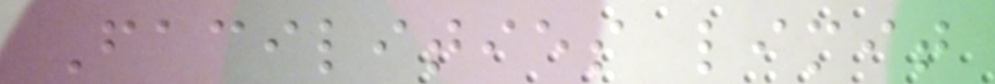Facilities limit
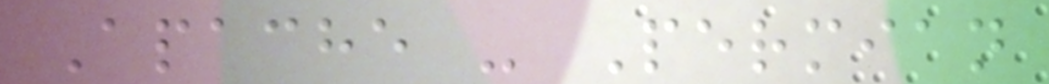Apache - Permian
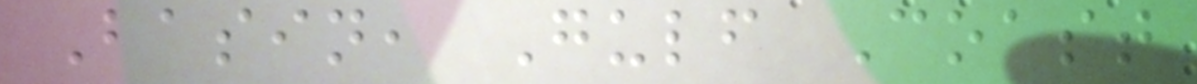Basin, Gulf Coast
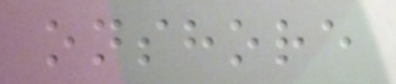onshore
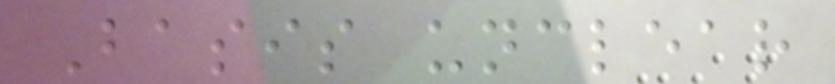Basis unclear
